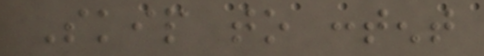Skip to content
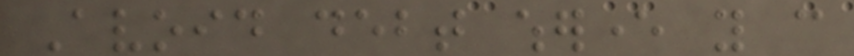Avoid debt wherever you can
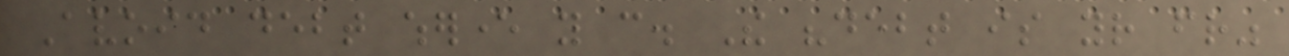Avoid debt wherever you can. The "debt is your friend"
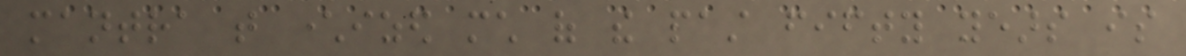mantra that characterized much of the past fifty years is
